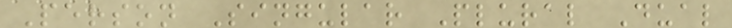Person Singular Plural Dual
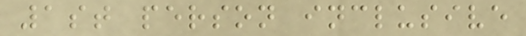1st person inclusive
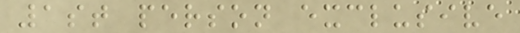1st person exclusive
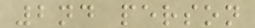2nd person
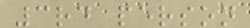3rd person
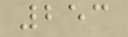253
